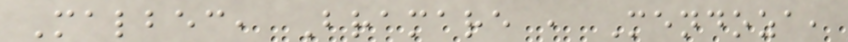Malbec, Bramare , Mendoza,
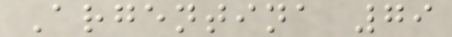Argentina 79
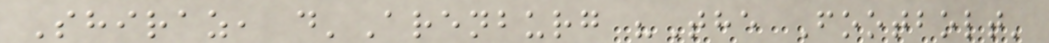Shiraz, d'Arenburg "The Footbolt'
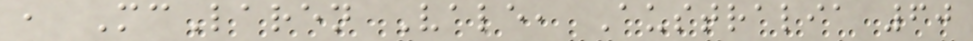, McLaren Vale, Australia 60
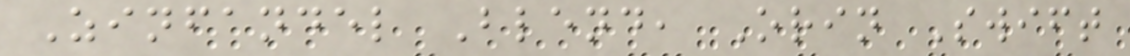Zinfandel Blend, Orin Swift
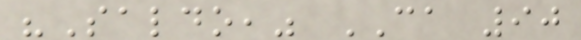"Saldo," CA 90
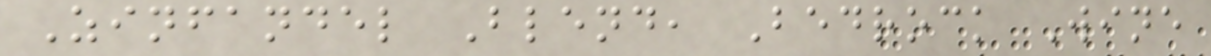Zinfandel Blend, Bedrock Wine
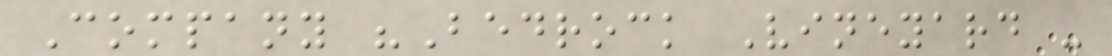Company "Bedrock Vineyard -
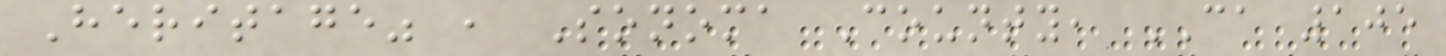Heritage" , Sonoma County, CA 105
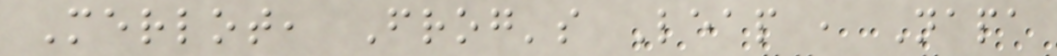Merlot, Frog's Leap , Napa
